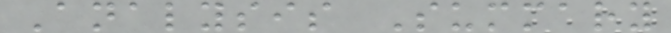Analysis Summary
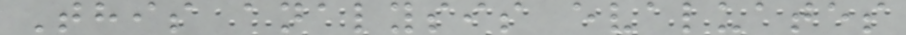This analysis evaluates
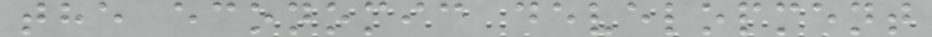the economic development
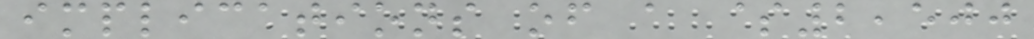implications of a $2,500
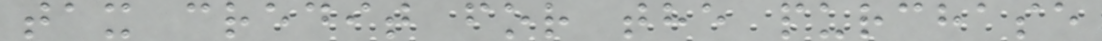tax credit for the purchase
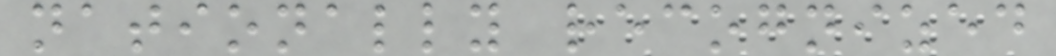nationally recognized
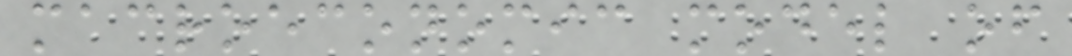macroeconomic model of
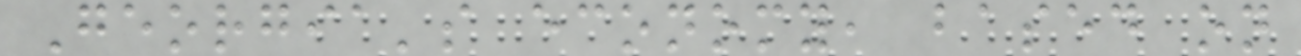Georgia's economy, based on
